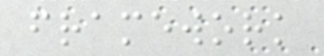framework
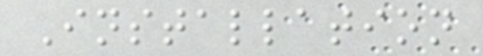Installation
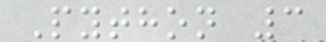Python 3
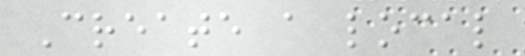Create a local
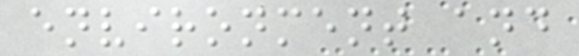environment and
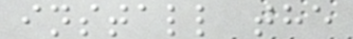install the
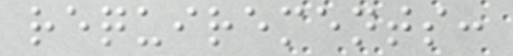requirements:
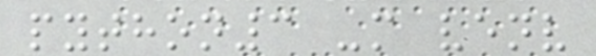python3 -m venv
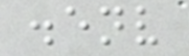.env
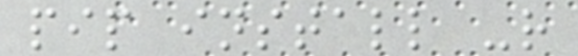pip install -r
